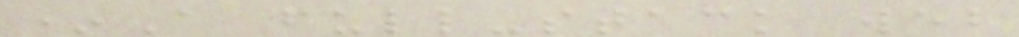*A full-stack web
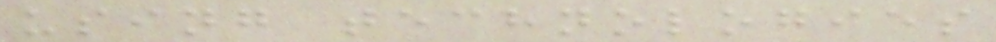using technologies
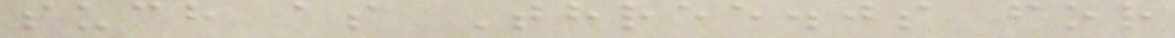such as Three.js for
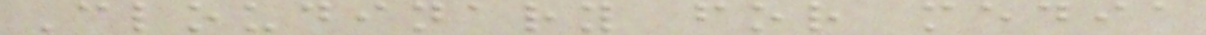Cloudinary for media
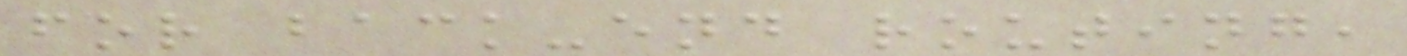for back-end routing,
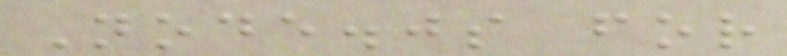Node.js for
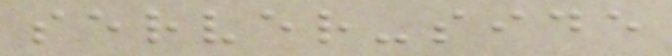server-side
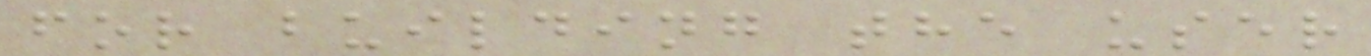for building the user
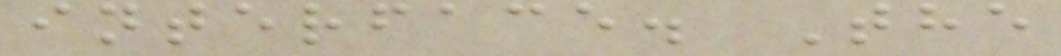interface. The
